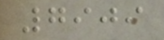7909
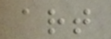art
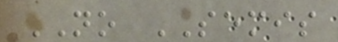NO SEMIS
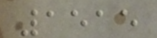1515
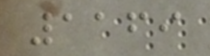1169
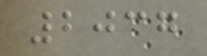2037
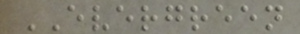EVERGREEN
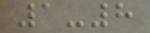1-8
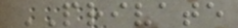PRIVATE
